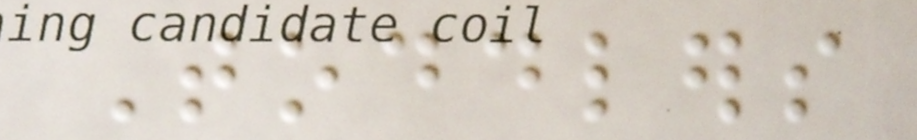Toddlers
